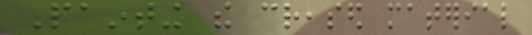Painting the creased material
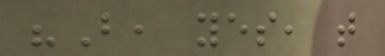"But, yes, that
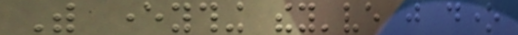With everything they've just done
